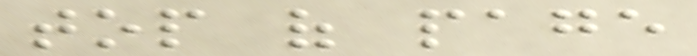top of page
